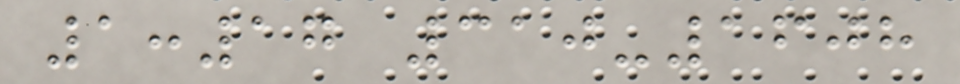1:17 310-1608
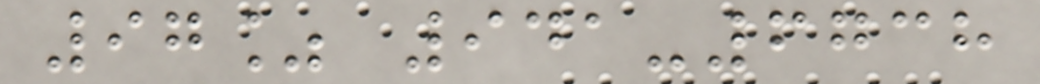97% 941-6738
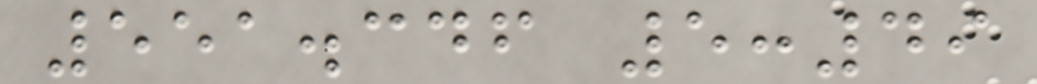551.346 5:49
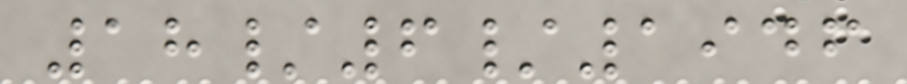18/6/1946
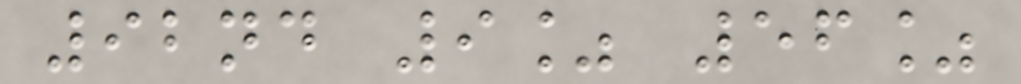92nd 9% 56%
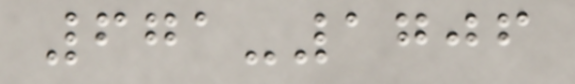671-1706
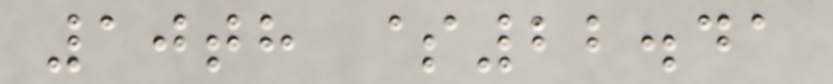10th $22.41
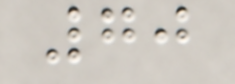70
